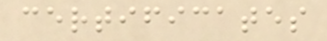certificates
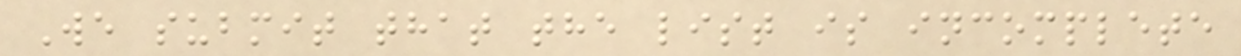We submit that the list is incomplete
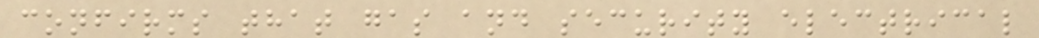confirms that gas and security electrical
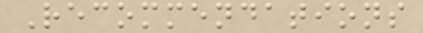Recommendations
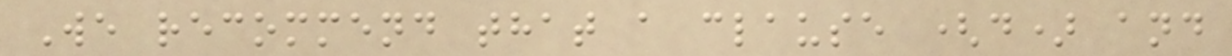We recommend that a clause (d) and
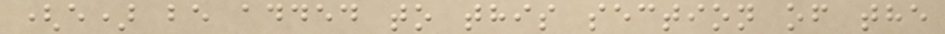(e) be added to this section of the
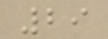29
